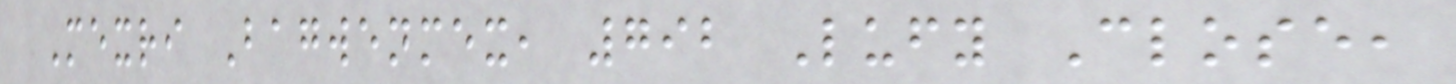Mexri Bagwenmex, 792 Lufy Close,
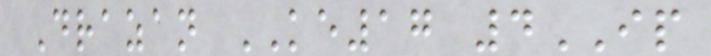Drazan KE17 4IP
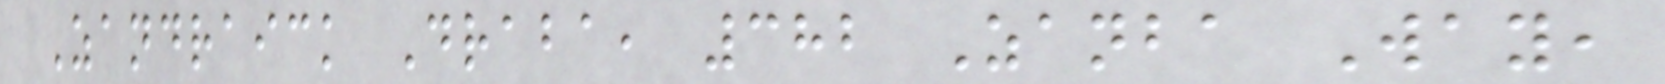Zandraick Draba, 382 Zanba Way,
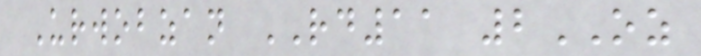Urwobzan RD11 2OZ
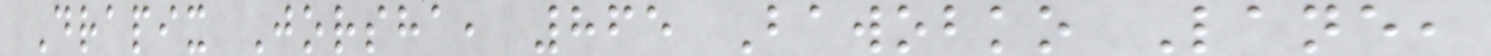Drapix Jorsha, 865 Bawobko Lane,
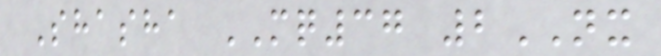Shasha MQ37 2NX
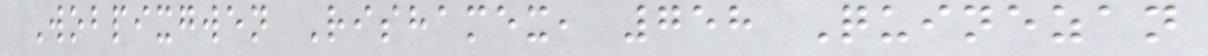Wobpixgwen Rishamex, 758 Quinezan
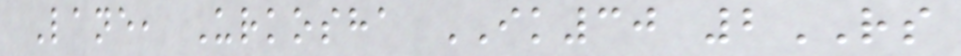Lane, Urkosha IK30 2RS
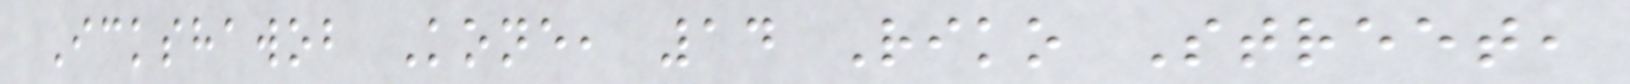Ickshawob Kone, 14 Riko Street,
